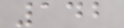142
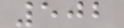502
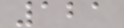121
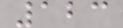123
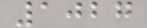1027
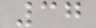37
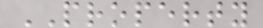PROPERTY
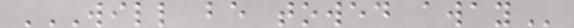WILL BE TOWED AWAY
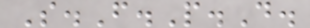S.F.P.D.
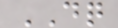DQ
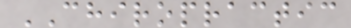CHIROPRACTIC
